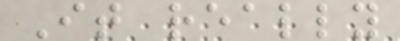It really
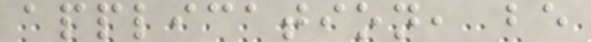application, be
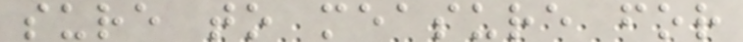sure to measure for
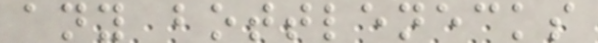any bottlenecks
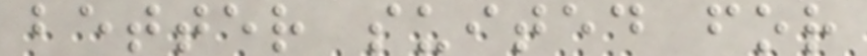better suited for
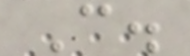C.
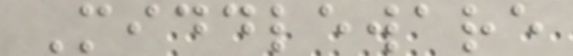Middleware
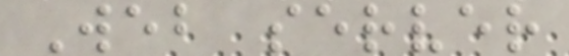Web server
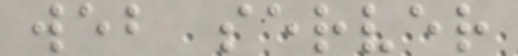web server
